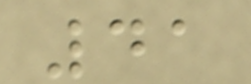41
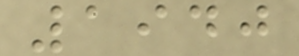1940
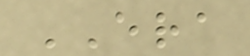ERA
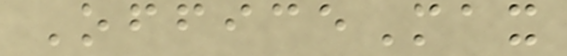OfficeMax
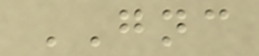GNC
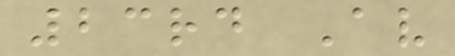23rd Av
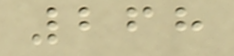268
